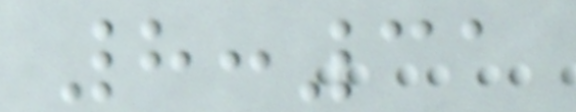8:31
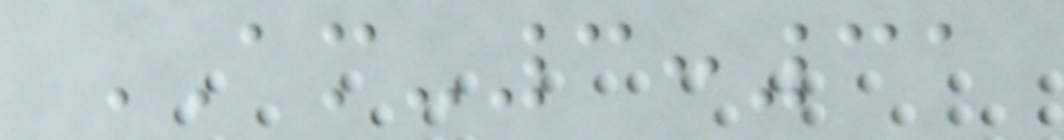AM-3:31
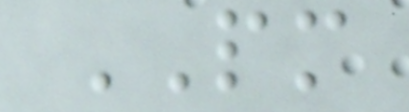PM
